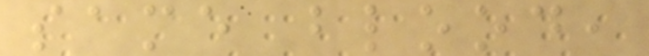same blood,
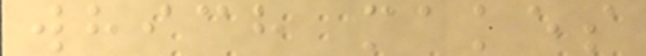which makes
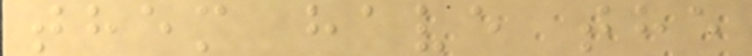them have the
